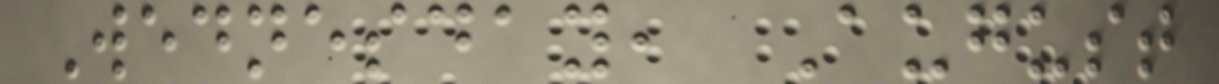Wednesday, August
